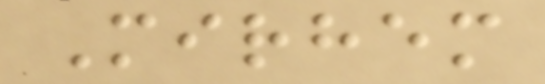Mirhem
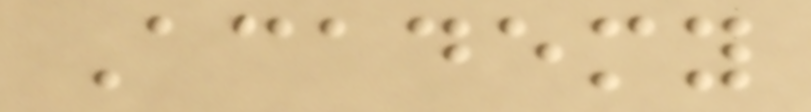Academy
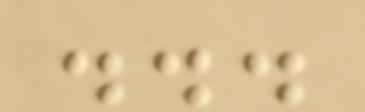...
